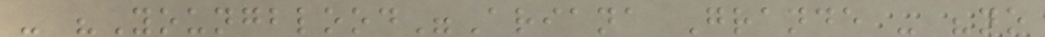- "Youngblood"Ariana Grande - "no
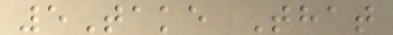5Take That
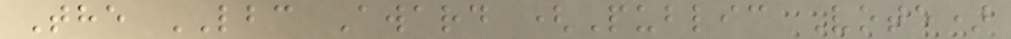The LBC Award (Public Vote)
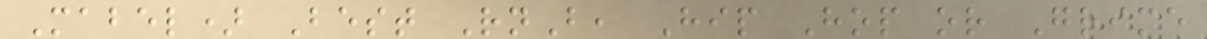Mabel) Best RnB, Hip Hop or Grime
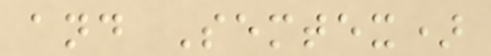and Semtex)
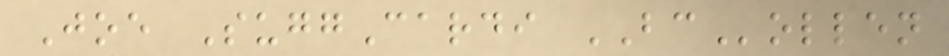Joe SuggCardi BCollen
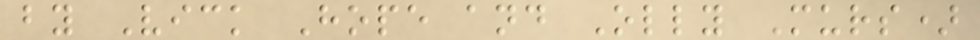by Vick Hope and Olly Murs)
